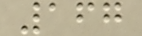167
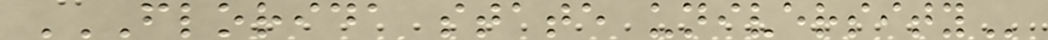FLORIDA STATE UNIVERSITY
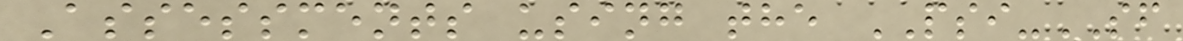Assessments using the PSI-SF
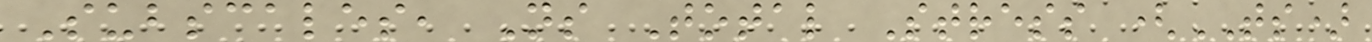Subscales, Ns Total Stress (TS)
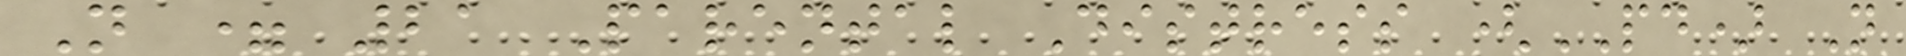N = 21 Parental Distress (PD) N
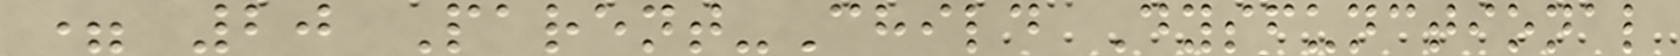= 20 Parent-Child Dysfunctional
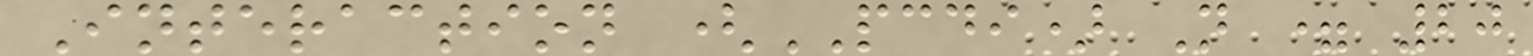Interaction (PCDI) N = 20
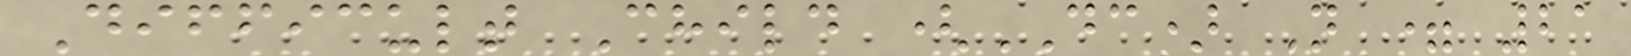Difficult Child (DC) N = 21
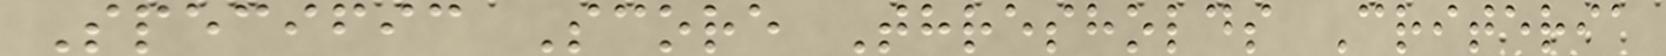Specific Score Thresholds Criteria
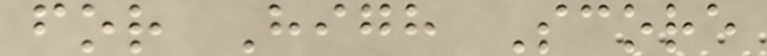for High Score
